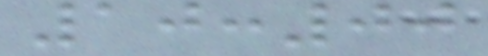10:00
